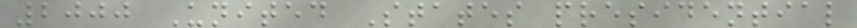2000 United States presidential
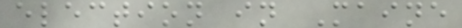election in Maine
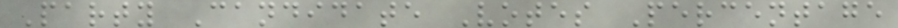Party Candidate Votes Percentage
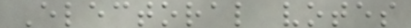Electoral votes
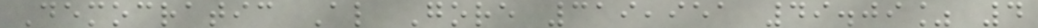Democratic Al Gore 319,951 49.09% 4
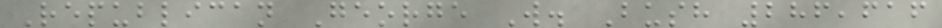Republican George W. Bush 286,616
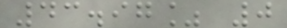43.97% 0
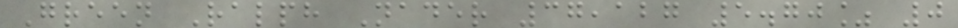Green Ralph Nader 37,127 5.70% 0
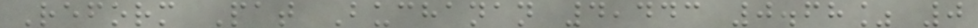Reform Pat Buchanan 4,443 0.68% 0
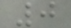0
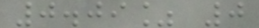0.09% 0
